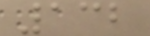132
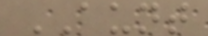AUNT
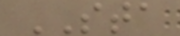STA
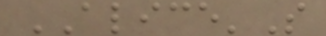ALICE'S
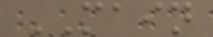MAIN
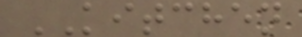KITCHEN
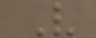V
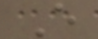E
